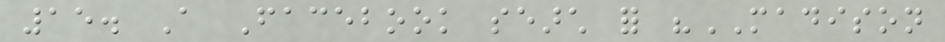15. A Facebook search for "MADISON
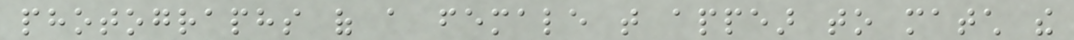photographs of a female that appear to match the
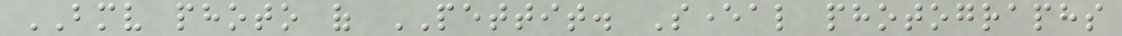BMV photo of PETTIT. Several photographs
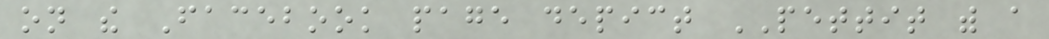on the Facebook page depict PETTIT with a
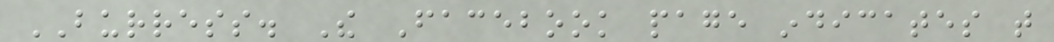BURRESS. The Facebook page indicates that
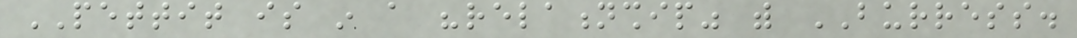PETTIT is in a "relationship" with BURRESS.
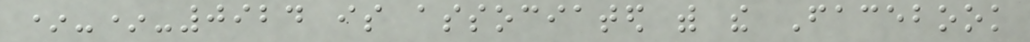*-*-0924 is associated with the Facebook
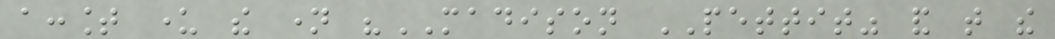account under the name "MADISON PETTIT" and that the
